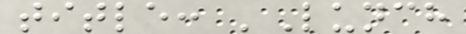title: 'Lunch
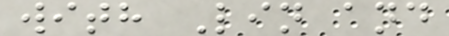with Lin and
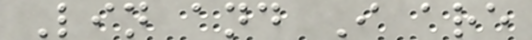Lin and I are
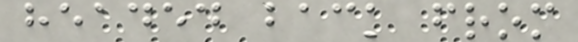headed back from
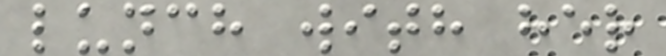lunch with her
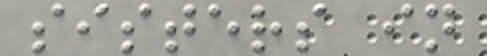sisters in
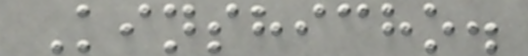Kinshicho.
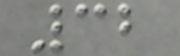32
